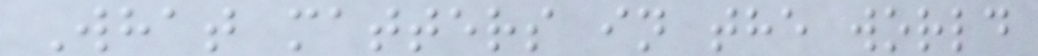What matters in the world
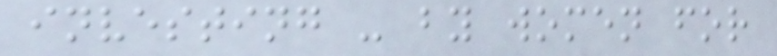investing - by women for
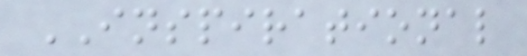INSPIRATIONAL
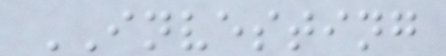INVESTING
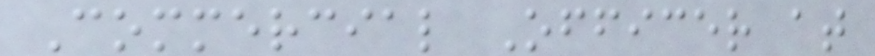Commercial Officer at
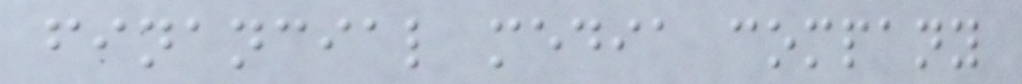financial media company
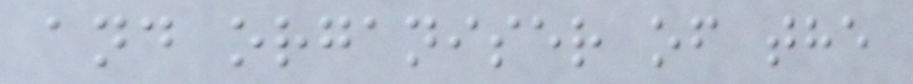and organiser of the
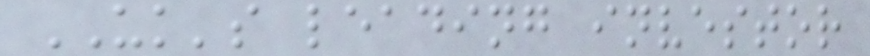UK's leading investor
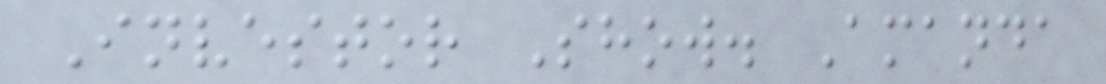Investor Show. Amanda
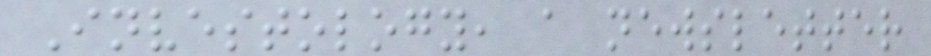Investology, a newsletter
